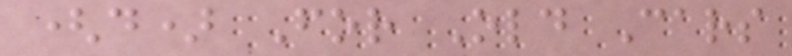(d) For Old Cars
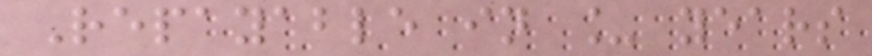Repayable in _ years
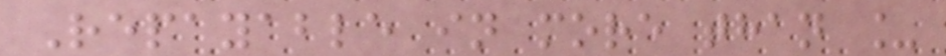Repayable in more than _
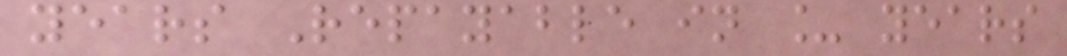years Repayable in _ years
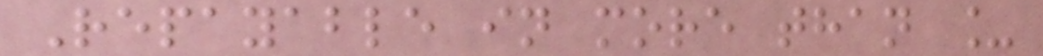Repayable in more than _
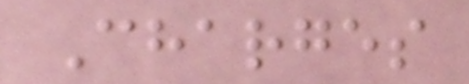Charges
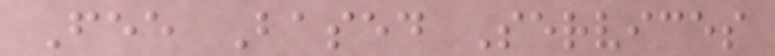Fee Based Services
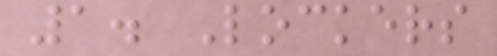1. Lockers
